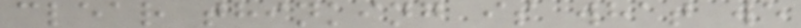clear thinking is what we
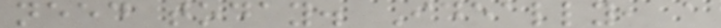need today. Ideally, a
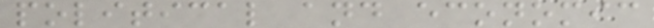political and economic
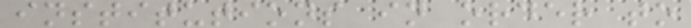institutions in order to
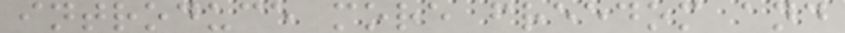introduce more freedom and
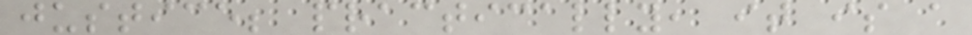justice; practically, it is a
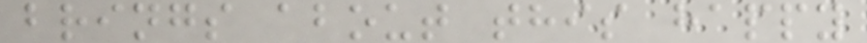brings about this happy
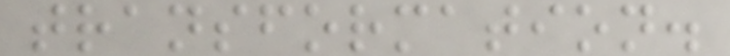transformation.
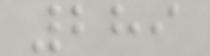289
